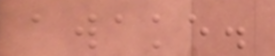awake.
